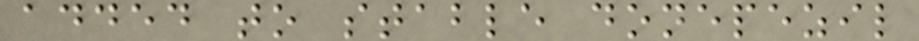added to stable donepezil
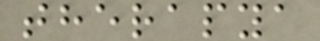therapya
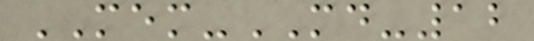MEM-MD-12
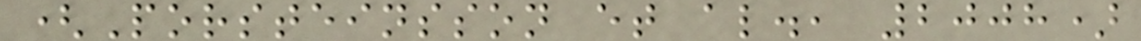(Porsteinsson et al., 2008)
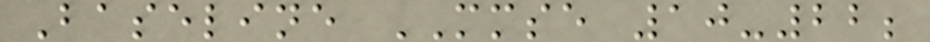Baseline MMSE 10-22;
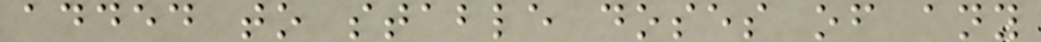added to stable doses of any
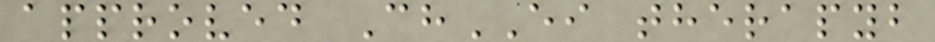approved ChEI therapyb
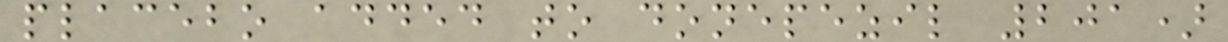placebo added to donepezil 201)
